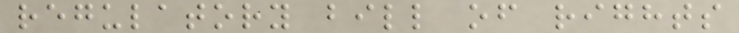regulatory bill of rights
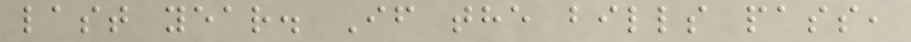last year. If the bills pass,
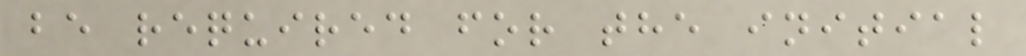be required for the initial
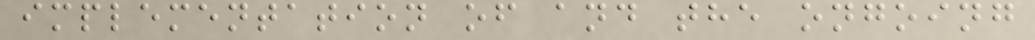implementation of and the ongoing
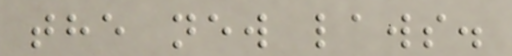the new laws.
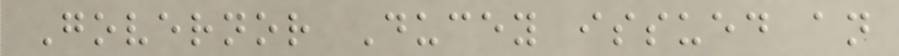Governor Ducey issued an
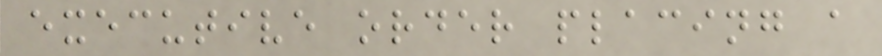executive order placing a
